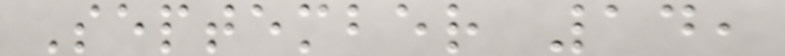September 14,
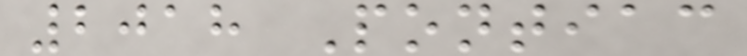2018 Pontiac
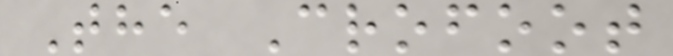The Crofoot
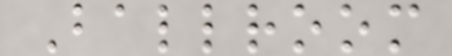Ballroom
